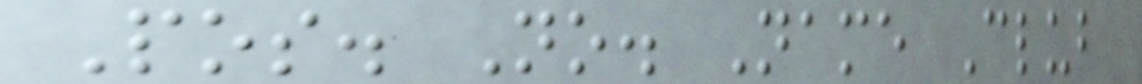Pos. No. Name Club
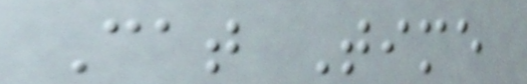Cat Time
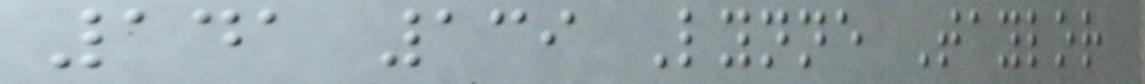141 139 Lynne Taylor
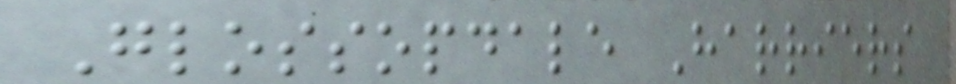Glossopdale Harriers
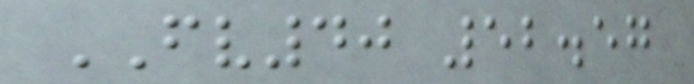FV40 52.57
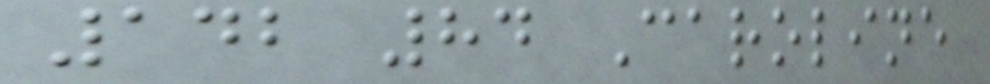142 84 Caroline
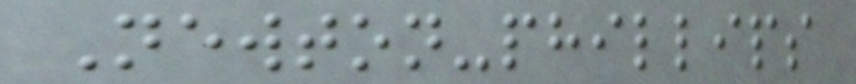Newton-phillips
